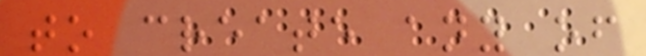to create any of
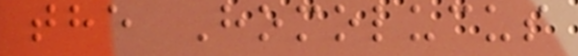the Homolucus
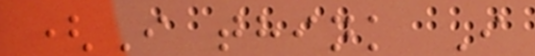(I think I
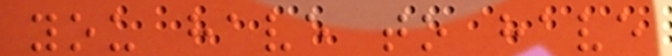you have to have
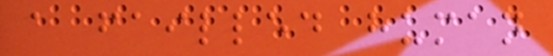a failled human
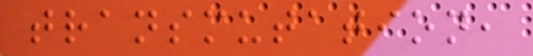transmutation,
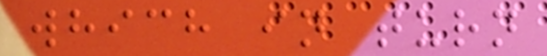which in turn
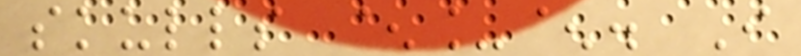skulls ^_^. I
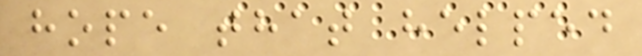hope that helped
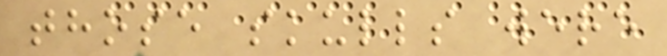those skulls were
